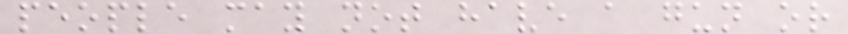people may not have a gun or
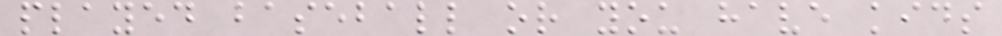played baseball or you have kids
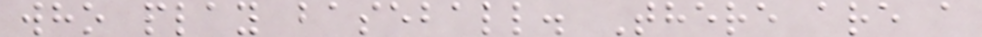who play baseball. There are a
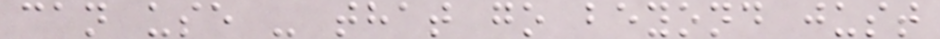can use - that go beyond just
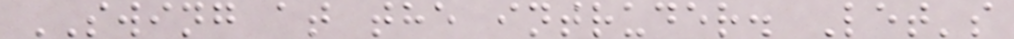SWING at the intruder. Let's
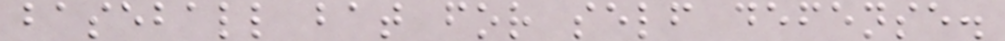baseball bat for self defense.
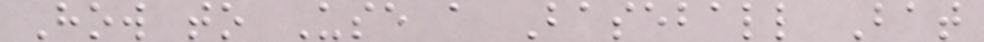How to Use a Baseball Bat
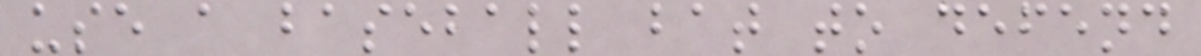use a baseball bat to defend
